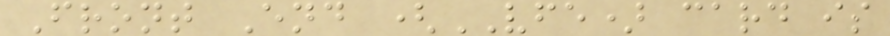Front End (VFE) card is
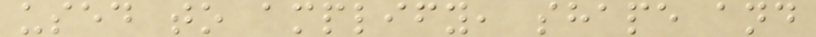used to amplify, shape and
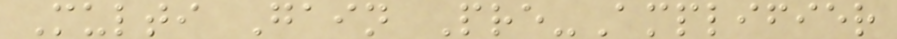Multi Gain Pre-Amplifier
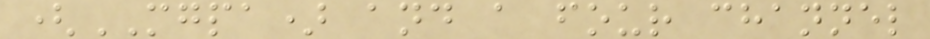(MGPA) and a four channel
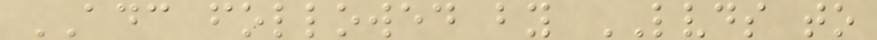ADC followed by LVDS to
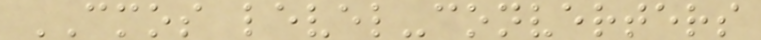CMOS level-converters
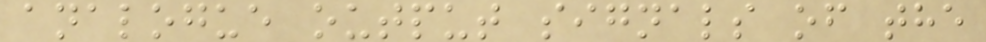analogue output signals of the
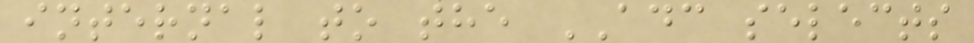internal to the ADC selects
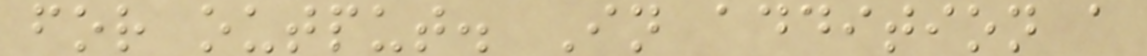for output. In addition a
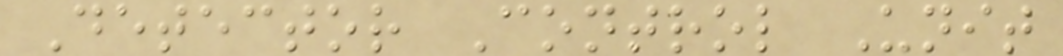Detector Control Unit
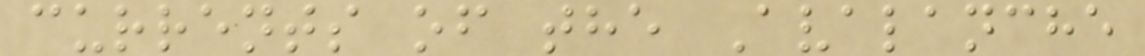currents of the Avalanche
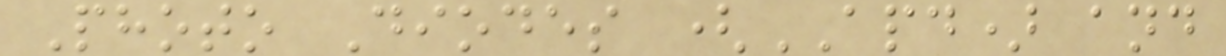Photo Diodes (APD) and
